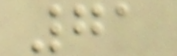71
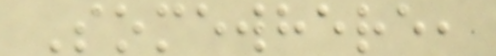Somewhere,
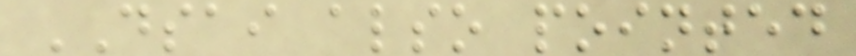DSAI also pointed
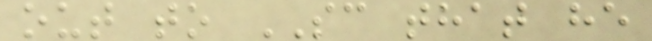out to SC that he
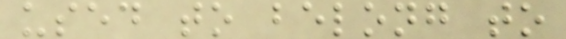used to belong to
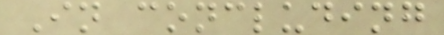In concluding
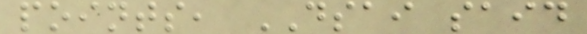points, DSAI said
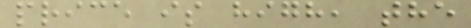price is high, the
